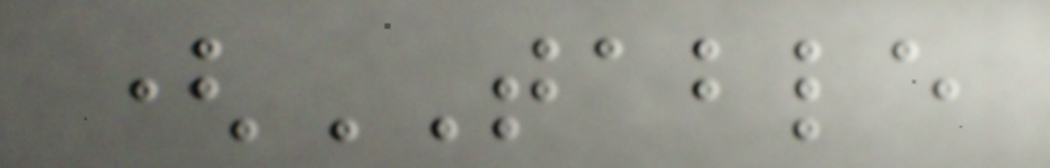(TABLE
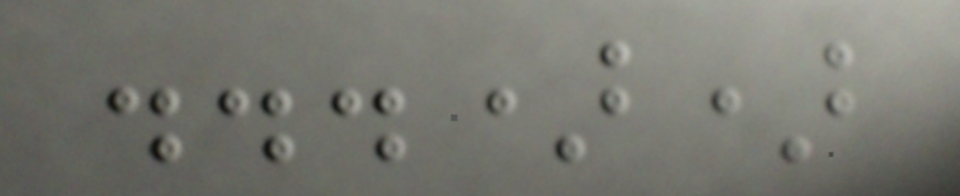...))
